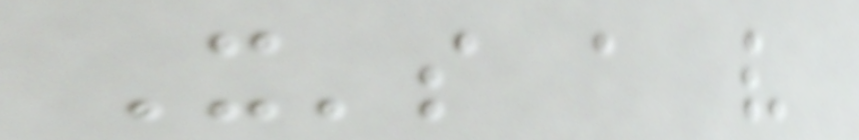It's a very
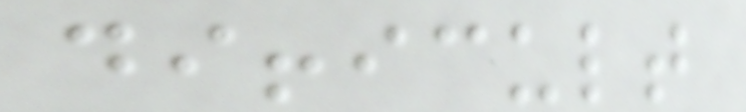difficult
